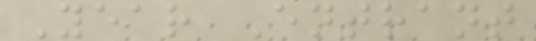Year Entrant
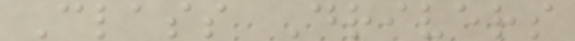Class Drivers
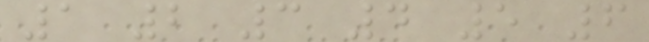1 2 3 4 5 6
